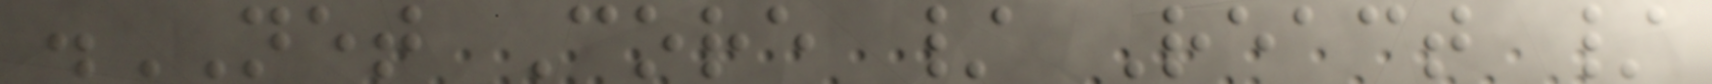.NET Core / React /
